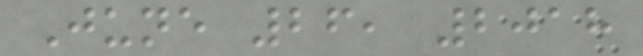June 26, 2018
